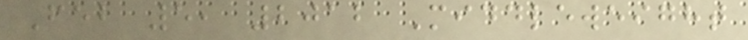Feb 5, 2012 Middleweight
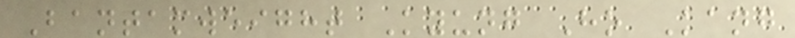Bantamweight Kyung Ho Kang
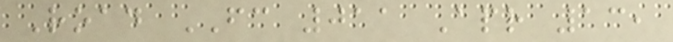Road FC 011 Apr 13,
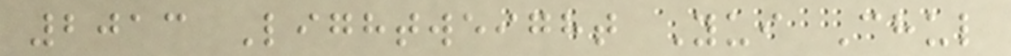2013 Lightweight Yui Chul
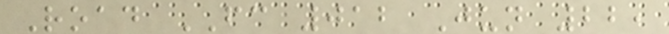Road FC 012 Jun 22,
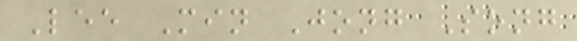Lee Min Jong Song
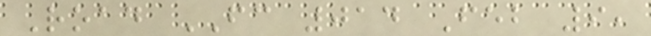Road FC 014 Feb 9,
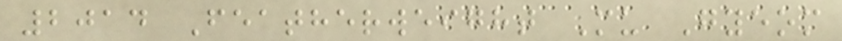2014 Featherweight Mu Gyeom
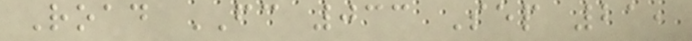Road FC 033 Sep 21,
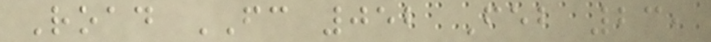Road FC 052 Feb 23,
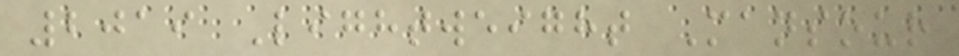2019 Lightweight Mansour
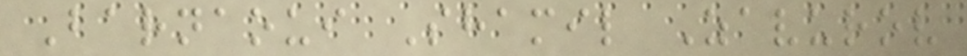Barnaoui Shamil Zavurov
